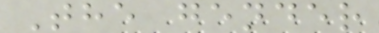The gender
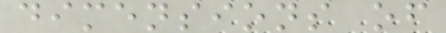dimensions of
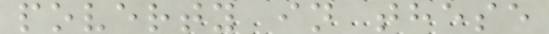poverty in these
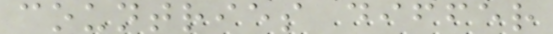countries differ
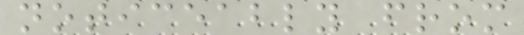noticeably from
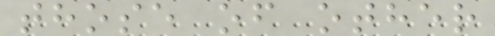those of other
